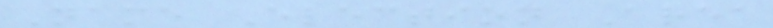Name Election Area
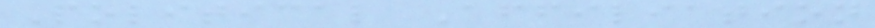Political Affiliation
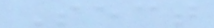Sect
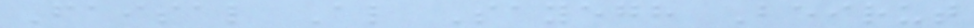Faisal Al Sayegh Beirut
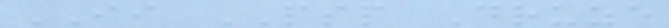II PSP Druze
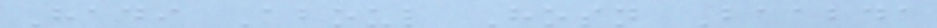Hadi Aboul Hosn Baabda
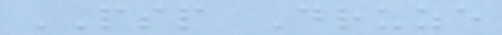PSP Druze
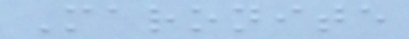Maronite
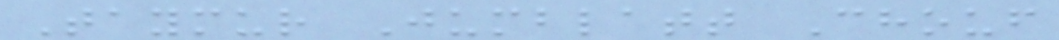Taymur Jumblatt Chouf
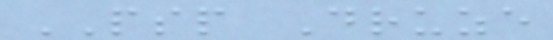PSP Druze
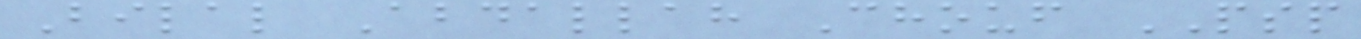Bilal Abdallah Chouf PSP
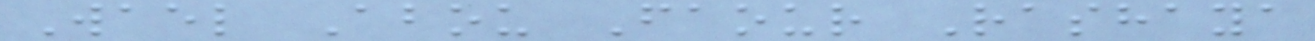Wael Abou Faour Rashaya
